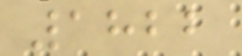1822
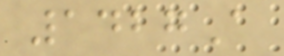1427A
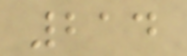214
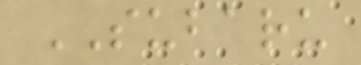SUBARU
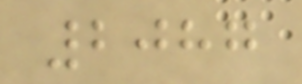2087
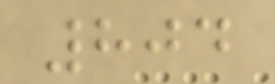804
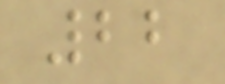22
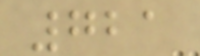721
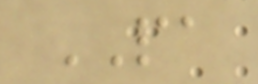PA
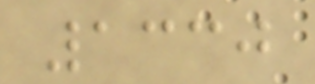1330
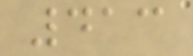413
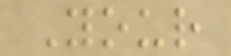Your
